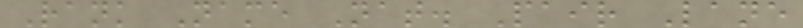Rank Name Nat. Pair Lane
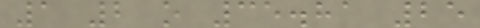1 2 o 35.81 25
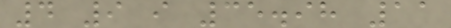4 9 i 35.98 11
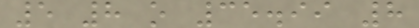5 8 o 35.99 8
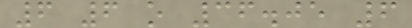6 6 o 36.05 6
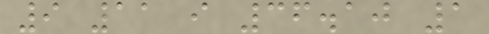9 11 i 36.10 1
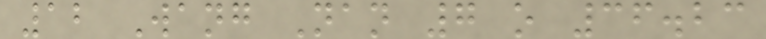12 Wang Nan 7 o 36.23
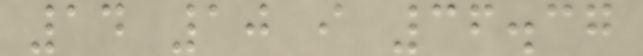14 10 i 36.37
